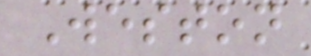Weston
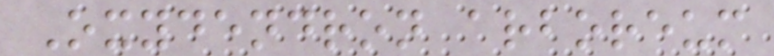Oxydendron arboreum
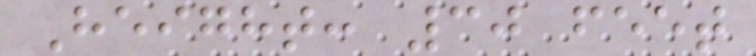Height: 30 feet
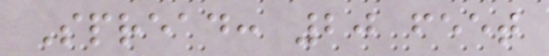Spread: 20 feet
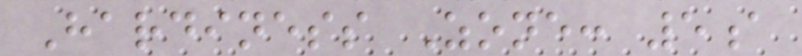Hardiness Zone: 5a
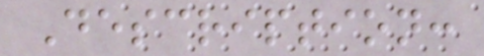Description:
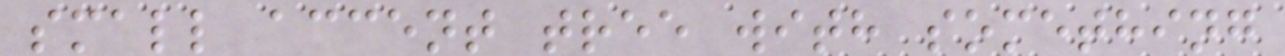small accent tree with something
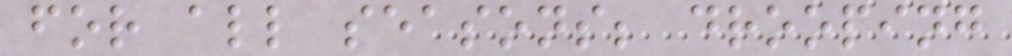for all seasons; drooping
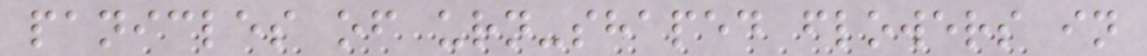panicles of urn-shaped flowers in
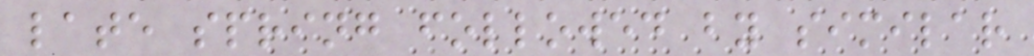late spring followed by similar
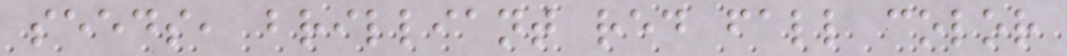seeds, brilliant red fall color
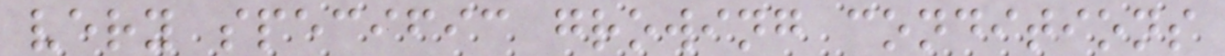very specific growing conditions
